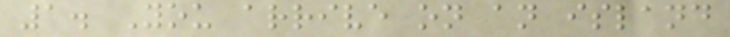1. You arrive on an island
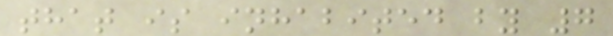that is inhabited by 7
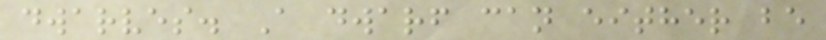dwarves. A dwarf can either be
